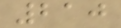210
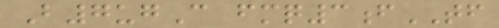B7ugC fmq3fTF
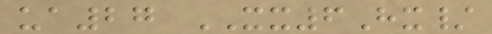ua27 XX6Hx/
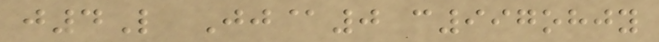j4L Jj@0 c997ohjy
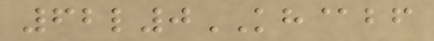62l0KH@bf
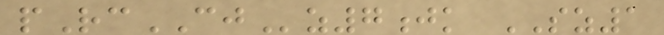pRcCJz7jk SZ1
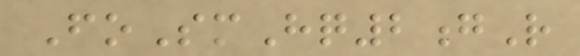FoSmHq2gR
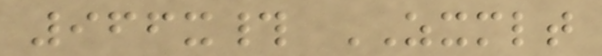966x# ZXMLT
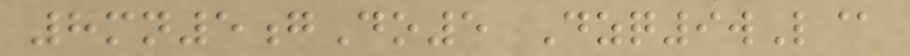8mn5gDo5 Dzq9wL@
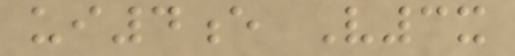ui4e V3x
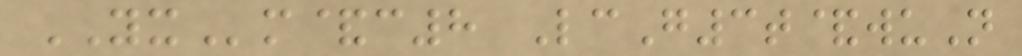YXm&c8 LcG3t&wuN
